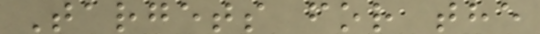Targets for the
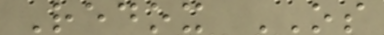Redox OS
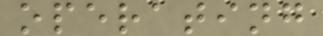operating
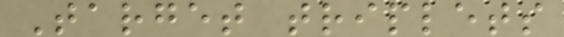Target triplets
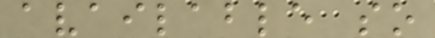available so
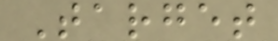Target
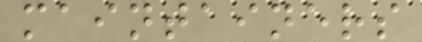maintainers
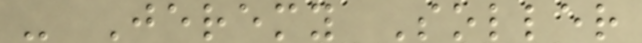- Jeremy Soller
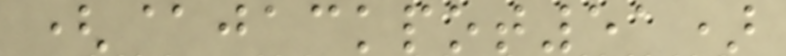(@jackpot51)
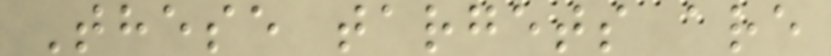These targets are
